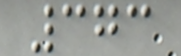373
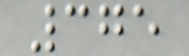375
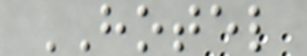HOTEL
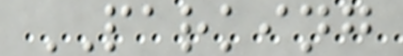PARKING
